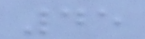45
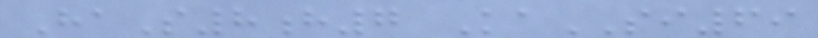HaS8h7 KaSI69
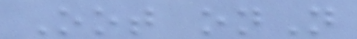Oot onN
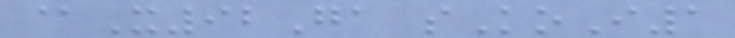@X92Ga sKoI1
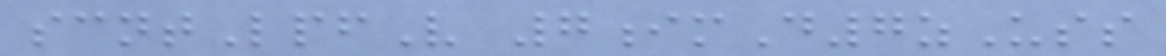scntLpfV 7imD7zUss
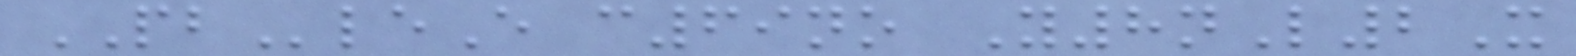PBleE c69no Y8nL2X
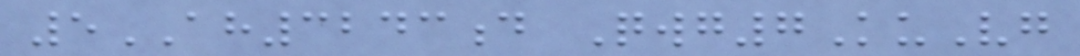5AH3243d Qwg7KuVg
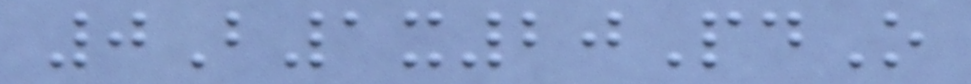0B1x20PdO
